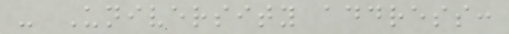- University address:
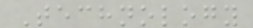Technology
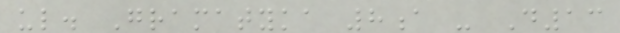ul. Gramatyka 8a - D13
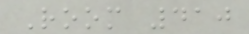Room 410
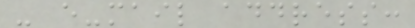- e-mail address:
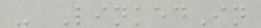- LinkedIn
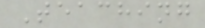Teaching
